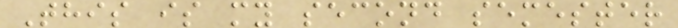This is my second semester
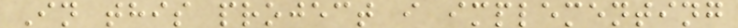In this project i implementing
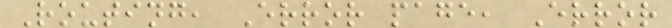Routing, Error page, Error
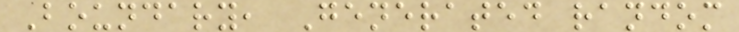Boundary, Generated random
